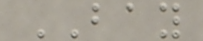BAY
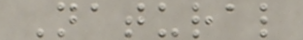Natural
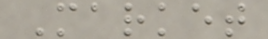Market
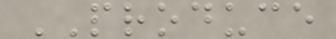PRODUCE
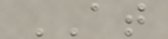AT
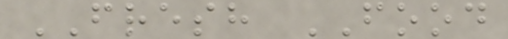FRESH FOOD
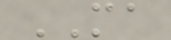MA
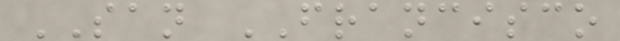SAN FRANCISCO
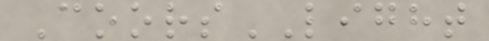CoorsLIGHT
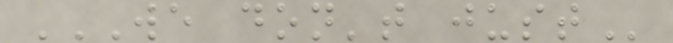WE DON'T JUST
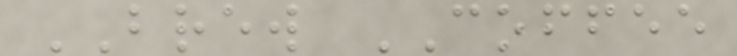BREW COFFEE
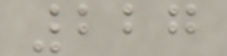227
